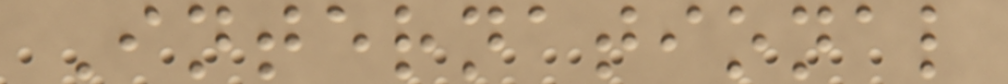International
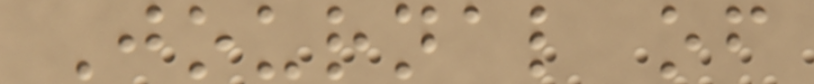Journal of
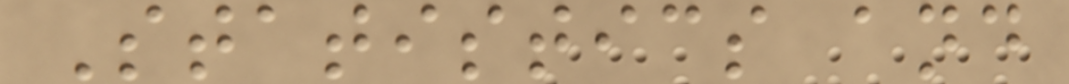Statistics and
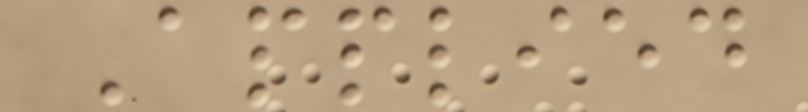Applied
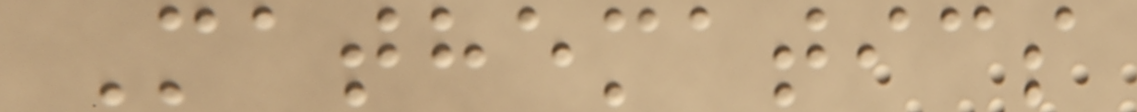Mathematics
